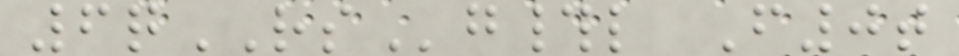6qRSg#l F0t
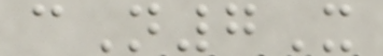cN7X
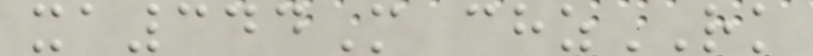xa344M chzRK
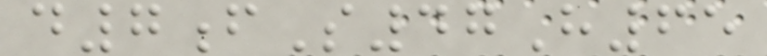d7fS47H65
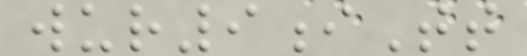wur9iTt
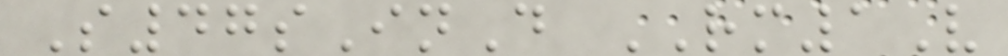S47sInD RM1V
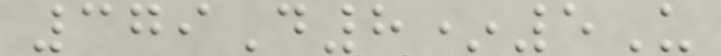379D8*5U
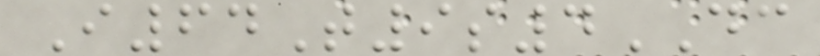I64T9s4DC
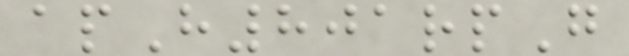apH801rpG
